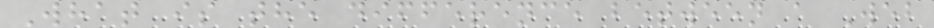What is the difference between a Web
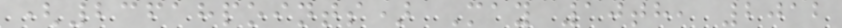(23618points) May 10th, 2012
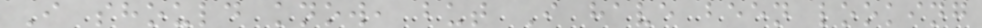I should know, but I have been looking
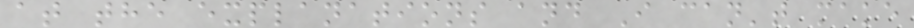at the explanations and I can't make
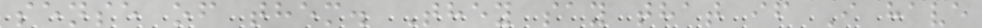sense of them. They say that if I have
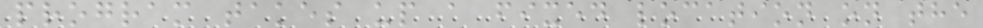program takes up a fixed location on the
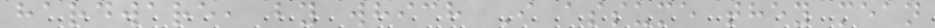hardware, by which I assume they mean
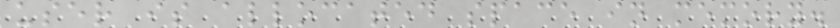user is allocated space in memory.
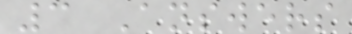3 Answers
